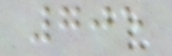705
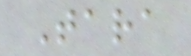Tara
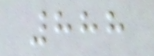888
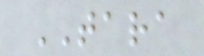TARA
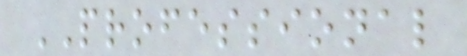PROFESSIONAL
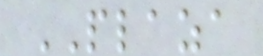PLAZA
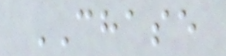CHASE
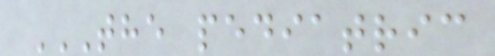THE PEDIATRIC
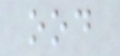ood
